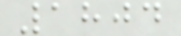1804
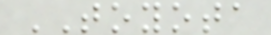TOYOTA
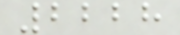2228
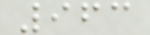963
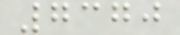7370
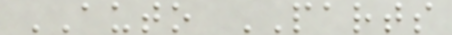AUTO PARTS
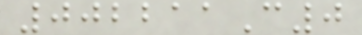002211C0
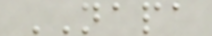NAPA
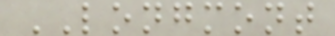LONGMONT
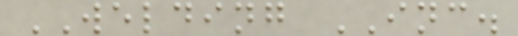WELDING INC.
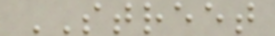STREET
